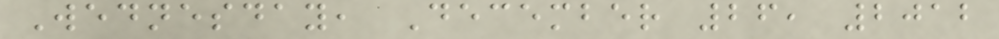Wednesday, December 26, 2012
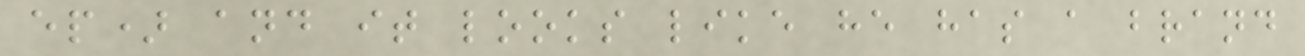ep) and it looks like he has a brand
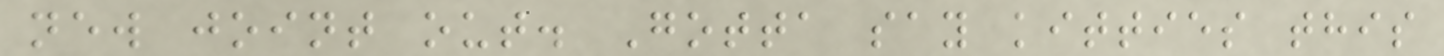new joint out. Gotta say kitties this
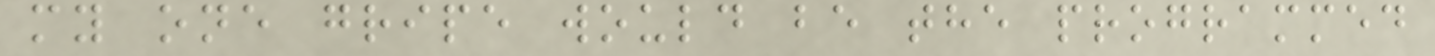my one gripe would be the programmed
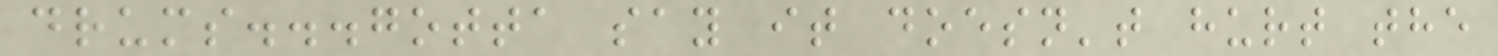drums...gotta say it doesn't hurt the
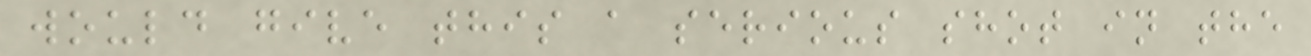would give this a serious shot in the
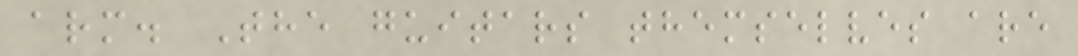arm. The guitars themselves are
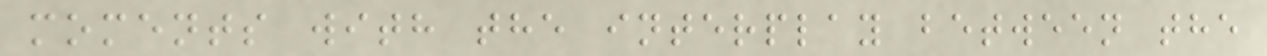moments with the interplay between the
